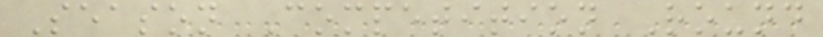Season Competition Round
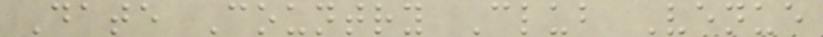Date Country Club Venue
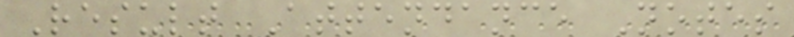Result Attendance Notes
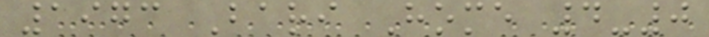1973 Bari Home 4-0
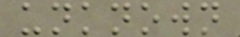unknown
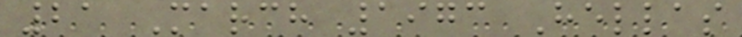21 March 1973 Hellas
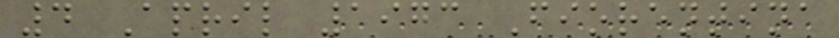4 April 1973 Fiorentina
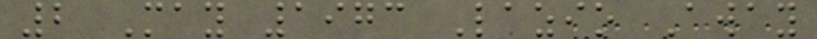2 May 1973 Lazio Away
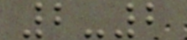2-2
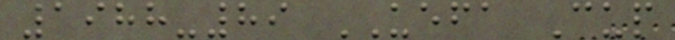1988-89 UEFA Cup
